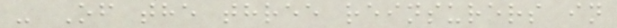- Of the three reinsurers in
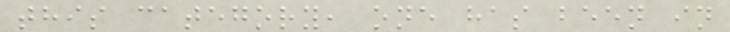this category, one has been in
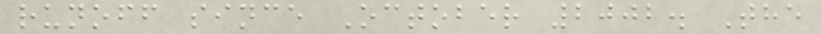runoff since October 2002. The
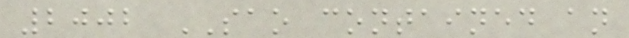2002 SAO contained an
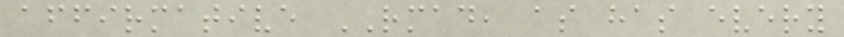affirmative RMAD, as has every
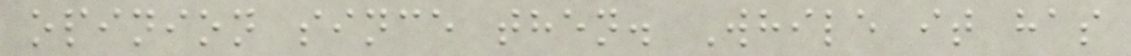opinion since then. While it has
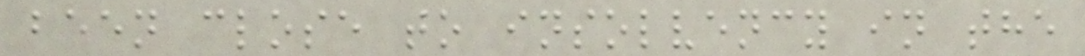been close to insolvency in the
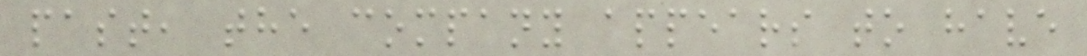past, the company appears to have
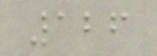126
